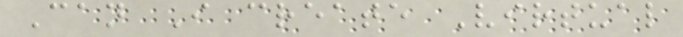Can I create Virtual
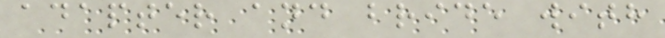adapter and bride with
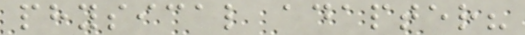physical adapter?
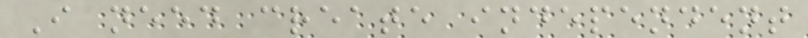I need create independent
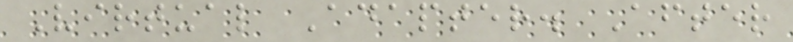Virtual Adapter. After
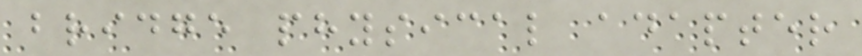bridge physical adapter
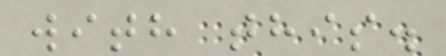with this.
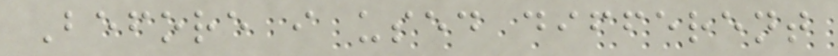Before i used different
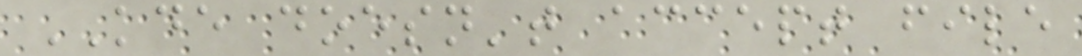KDE doesn't accept file
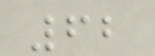62
